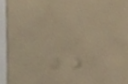-
